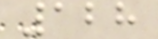128
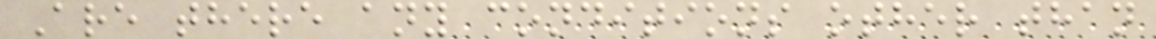Are there any conditions other than
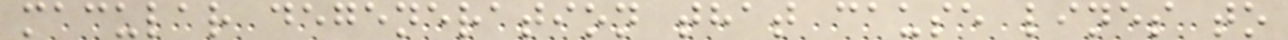macular degeneration that cause lines to
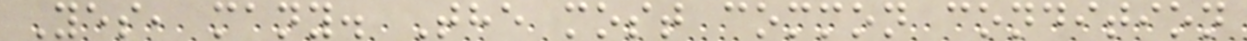Yes, many. The most common condition
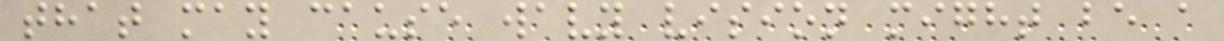that may cause wavy vision might be a
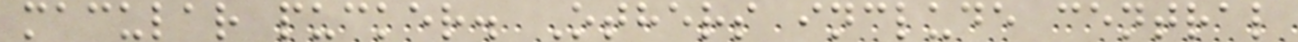macular pucker. Others include central
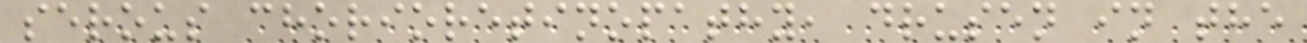serous chorioretinopathy, drusen in the
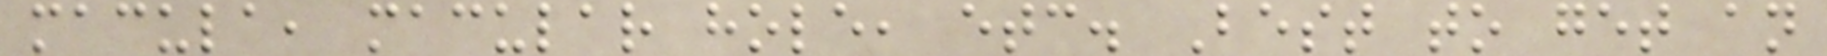macula, macular hole, etc. Best to get an
